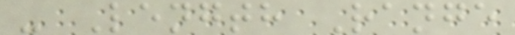- Length Range
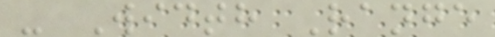- Width Range
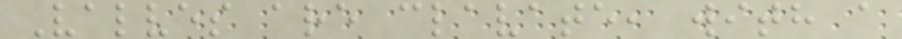Valves are clavate, with a
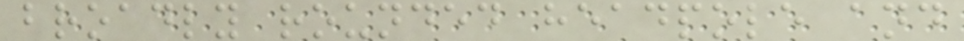broadly rounded headpole and
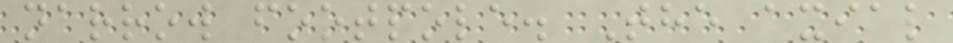narrow footpole. The axial
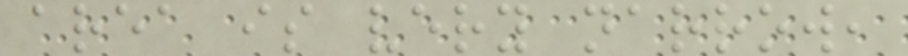area is very narrow,
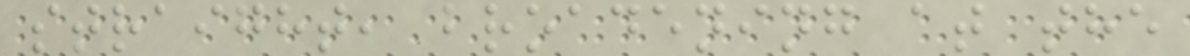straight, broadening at the
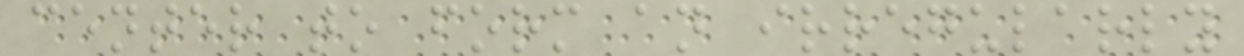center to form an irregularly
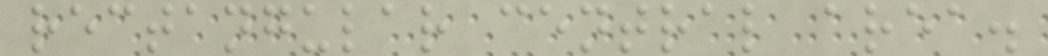rectangular central area.
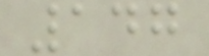147
